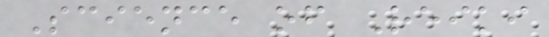Science of Reiki
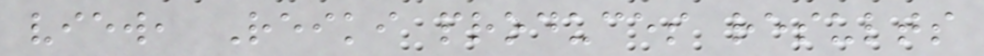view, Reiki produces results
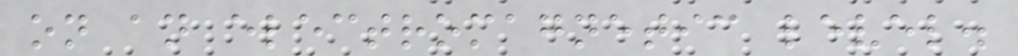on an electromagnetic level.
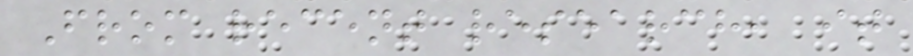From recent research, it
